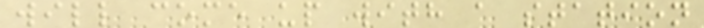will come up with a station
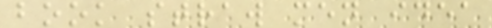book straw men idea
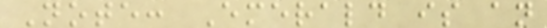Note: Emerald is an
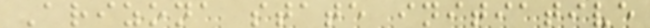Arizona state initiative
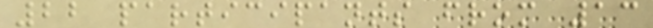22 participants from 13
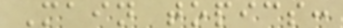Main topics:
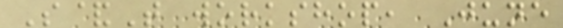S&T workshop, June
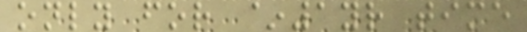only for ~1yr time
